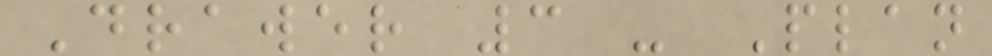Drawer 3 - Plan
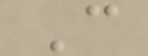C
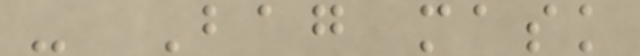- Bag mask
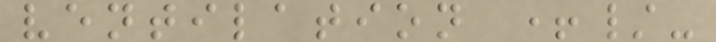ventilation +/-
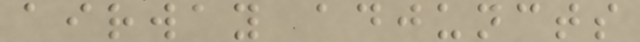airway adjuncts
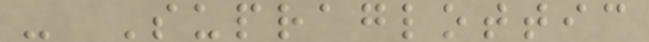- Supraglottic
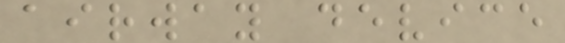airway device
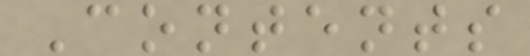Contents
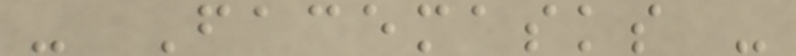- Facemasks -
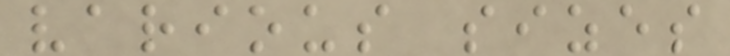various sizes
